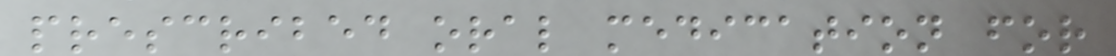prescribed oral medication for
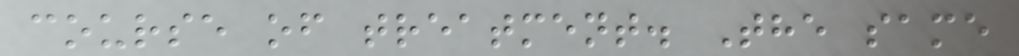course of treatment. The same
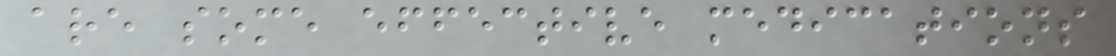are some effective medications
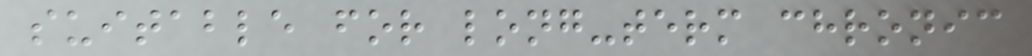suitable for long-term chronic
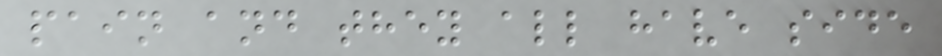pain and they all have side
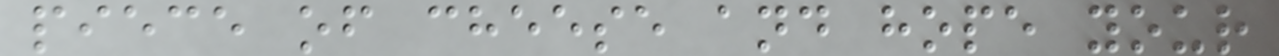piece of cheese and hope your
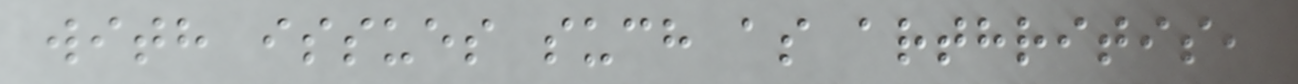with issues such as arthritis,
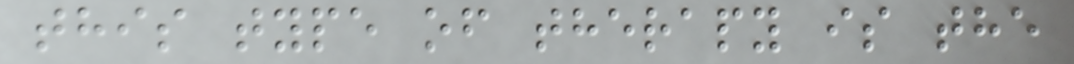this type of therapy is the
